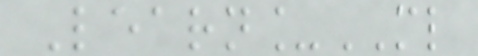Learn_ML
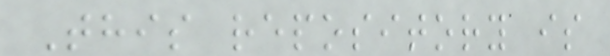This repository is
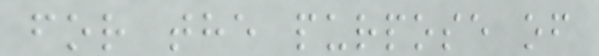for the purpose of
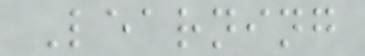Learning
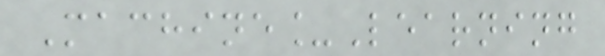Machine_Learning
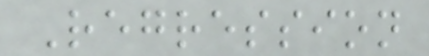Regression
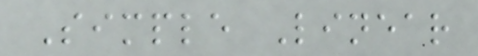Simple Linear
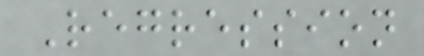Regression
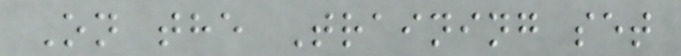On the Training set
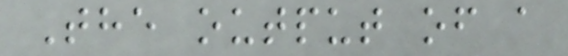The output of a
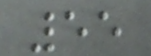55
